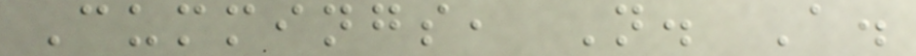Cummings, N. A.
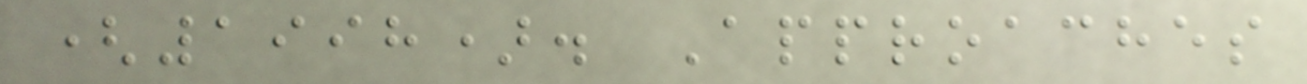(1998). Approaches
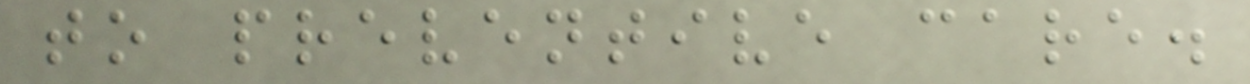to preventive care.
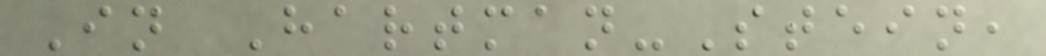In Hartman-Stein,
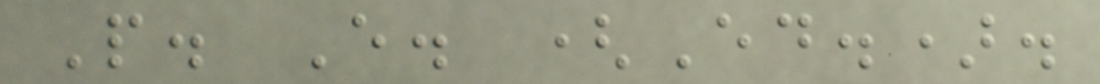P. E. (Ed.).
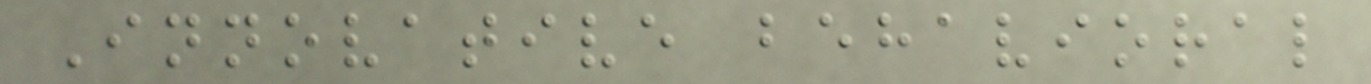Innovative behavioral
